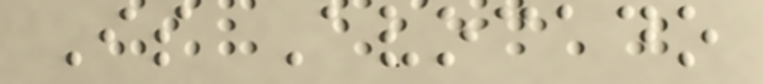Is Avocado
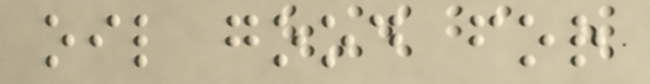oil good for
